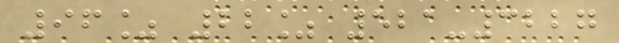96% 22% 521-3227
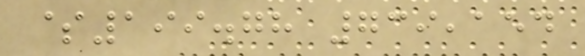$199.78 739,154
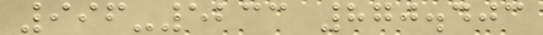996-5233 870.403
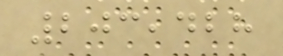203,428
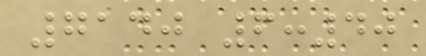7140 6:40
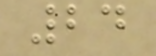24
